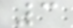3
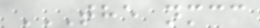THE NMCC
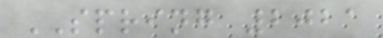SPRING 2021
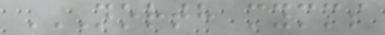NORTH MYMMS
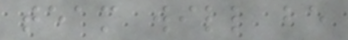team will be
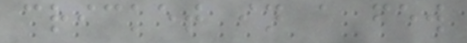cricket in a few
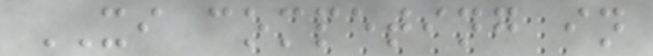XI competing in
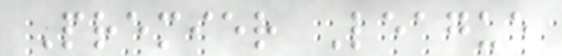Premier League
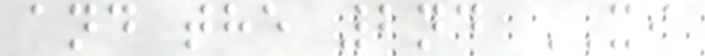and the 2nd XI
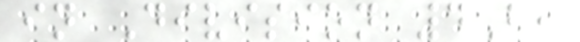in Division 4B,
